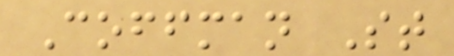Coffman St
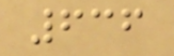636
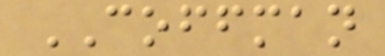COFFMAN
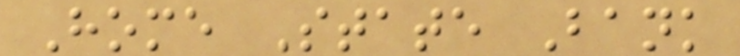Home State Bank
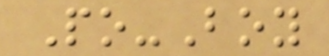Po-Boy
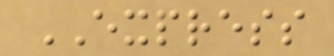EXPRESS
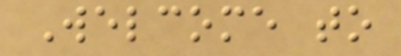Welcome to
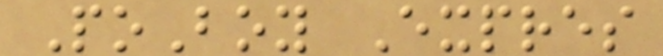PoBoy Expres
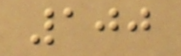100
